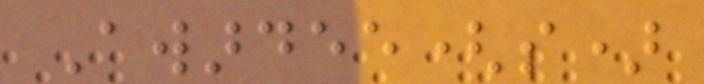Awardee(s)
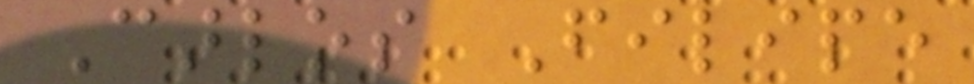Carlos Filipe
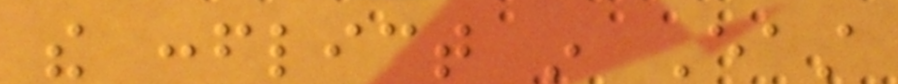the conflict in East
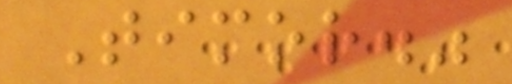Timor."
